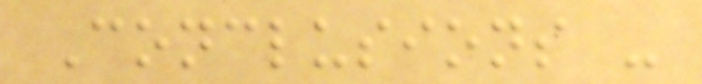Conclusions -
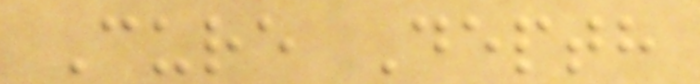Cure Depth
